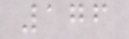176
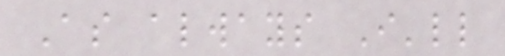As always I'll
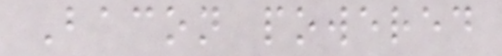Bacon powered
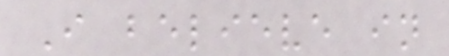I believe in
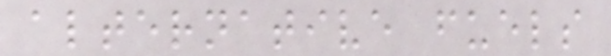alternative fuels
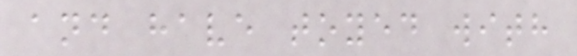and have toyed with
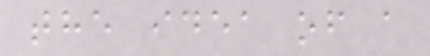the idea of a
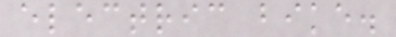electric bike.
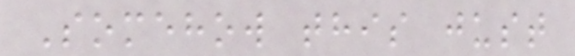Somehow this just
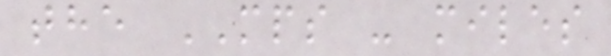the MPS - miles
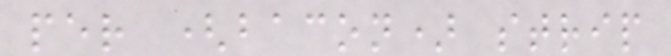per (bacon) strip
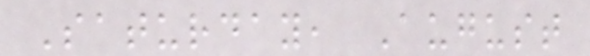Saturday, August
